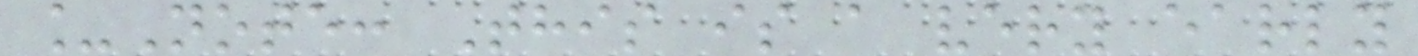_Note: This is a very early
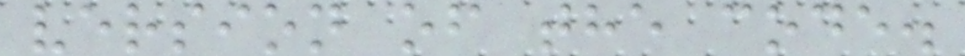version of the code.
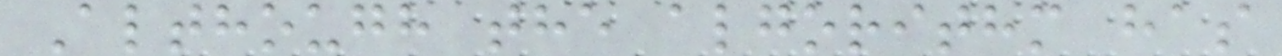Although the algorithm has
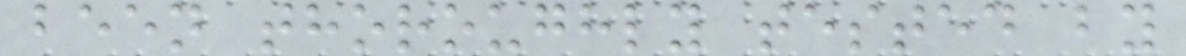been thoroughly tested by
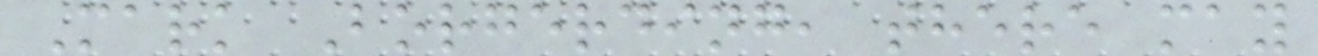Mark Borgerding, there may
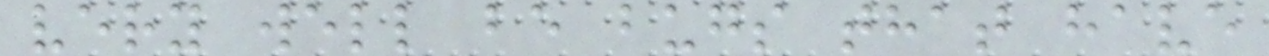very well be bugs that have
